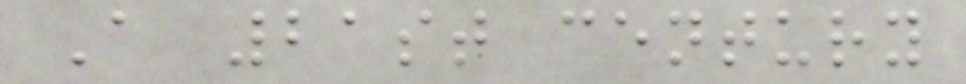A 21st century
